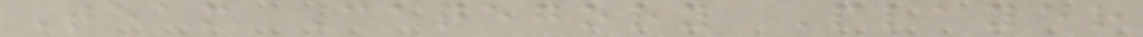Team Category Player
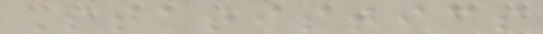Statistics
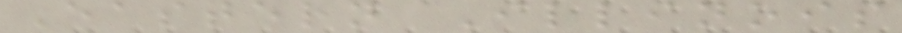Eastern Illinois
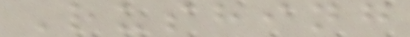Rushing
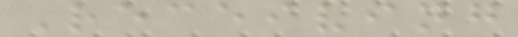Receiving
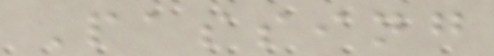Passing
